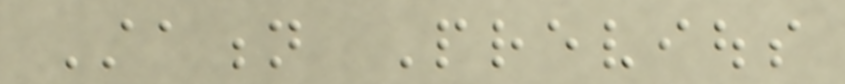Station Previous
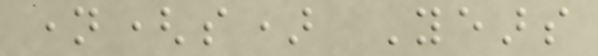name(s) Years
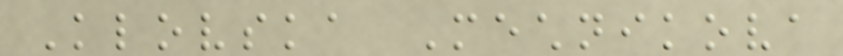Klovska Mechnikova
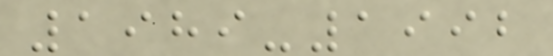1989-1992
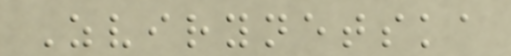Zvirynetska
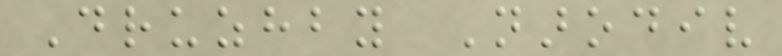Druzhby Narodiv
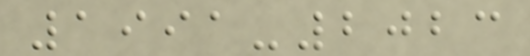1991-2023
